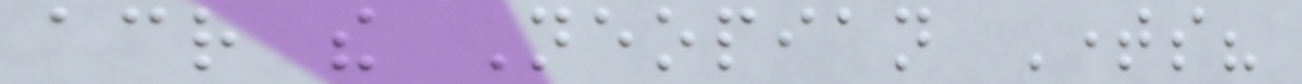across the Neopian Times?
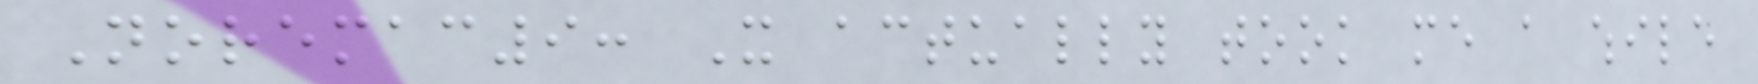Noremac9: It actually took me a while
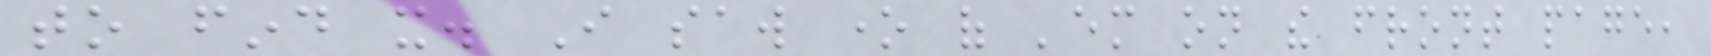to find it. I saw one of 'em on the front page,
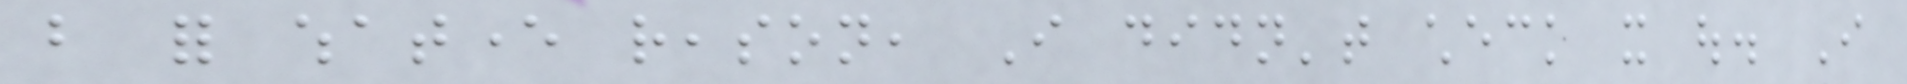but for whatever reason, I didn't check it out. I
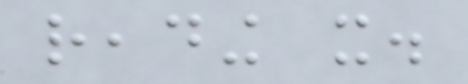reading it.
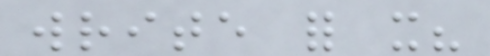write for it?
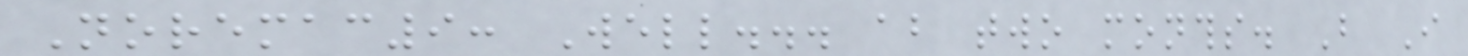Noremac9: Well... about two months. But I
